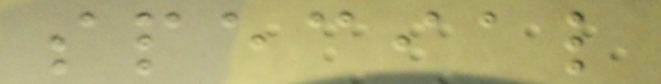special
